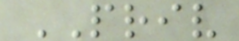PRIV
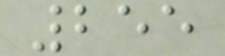255
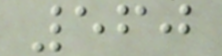560
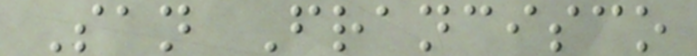San Francisco
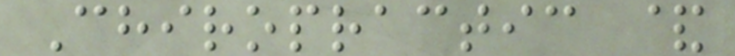Chiropractic &
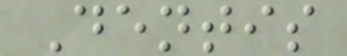Dentis
